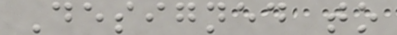Designed to
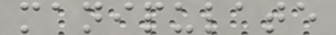manipulate
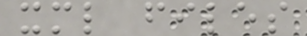xml files
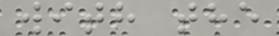with the
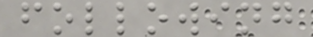following
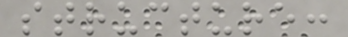structure:
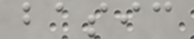basic
